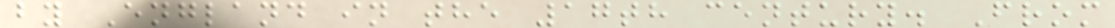by England in the 17th century. From
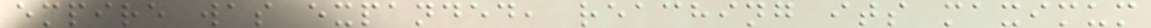empire was expanded, reaching its maximum
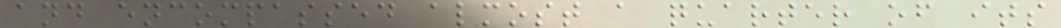and encompassed almost a quarter of its
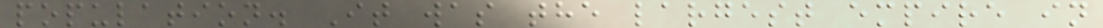population. It was the largest empire in
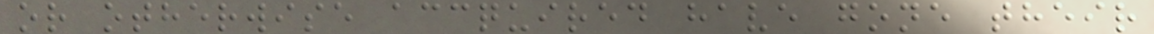or otherwise accquired have gone their
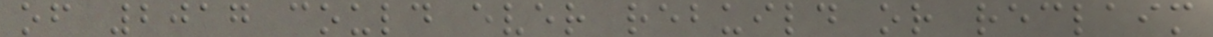of 2017 could ever rebuild or reclaim
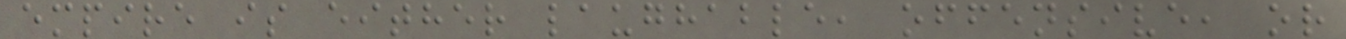empire is either laughable, offensive, or
